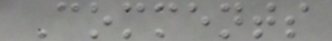Comments
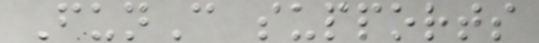FunC supports
